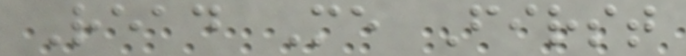Read Me First
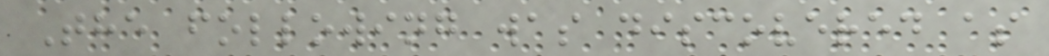The following was discovered as
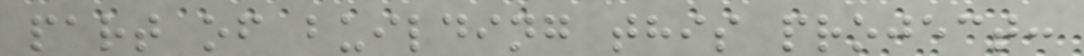part of building this project:
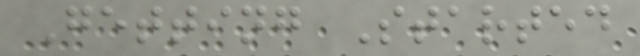Getting Started
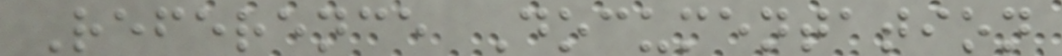Reference Documentation
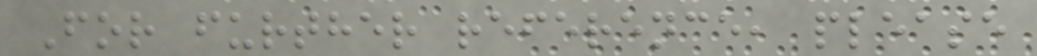For further reference, please
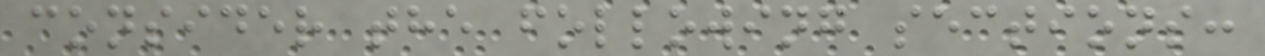consider the following sections:
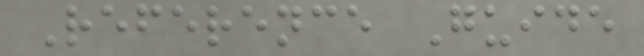Reference Guide
